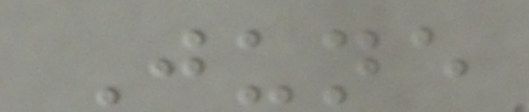June
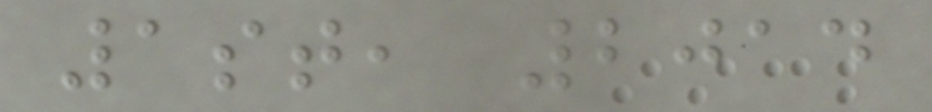1st, 2014
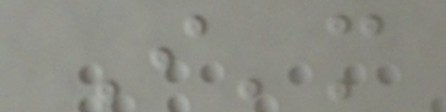I'm
